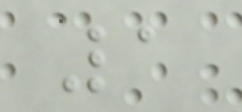1
